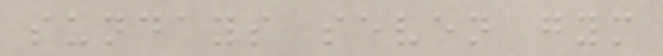sundays seven gym
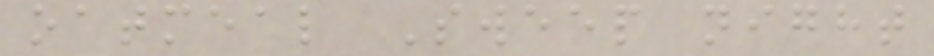oatmeal Sweep night
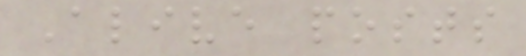Alive posts
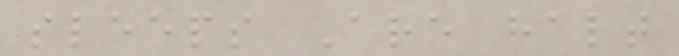sleeps Are halt
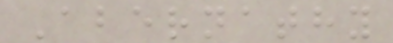Abernathy
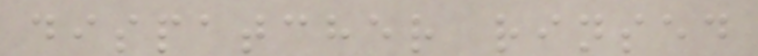dispatcher rinsed
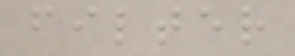filter
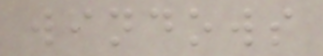windows
